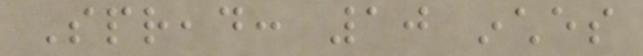Spread: 10 inches
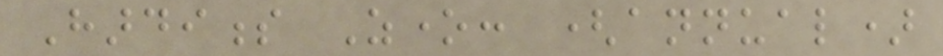Hardiness Zone: (annual)
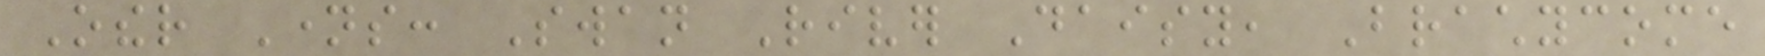Other Names: Swan River Daisy, Brachycome
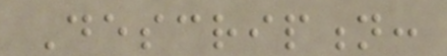Description:
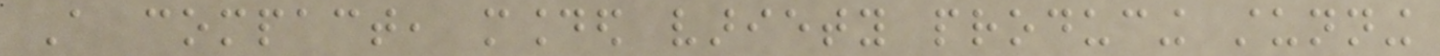A compact, mounded variety producing stunning
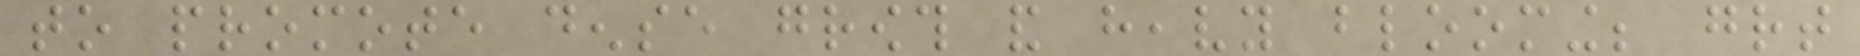to promote dense growth and heavy blooming; great
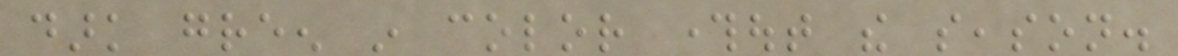dark green in color throughout the season.
